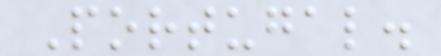Portugal.
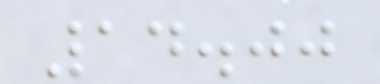14.00
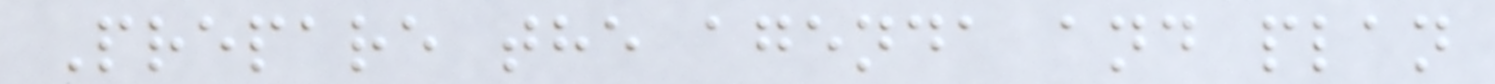Prepare the agenda and plan
